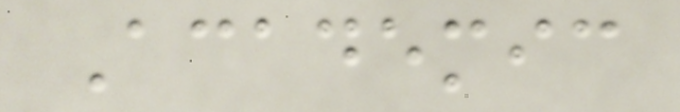Academic
